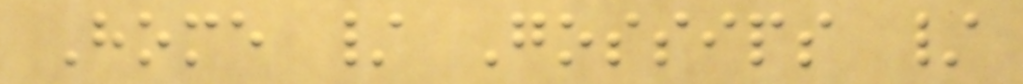Home / Gossips /
